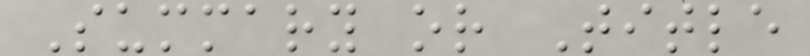Summary or Title
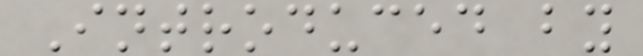Introduced by
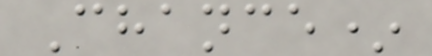Chance*
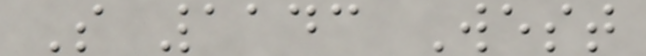S 1143 West
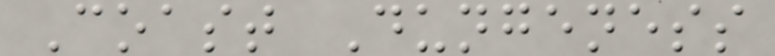Coast Dungeness
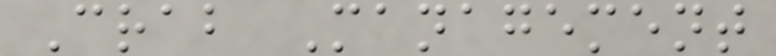Crab Management
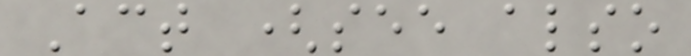Act (see also
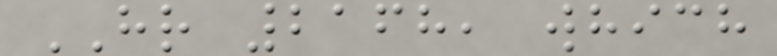HR 2168, which
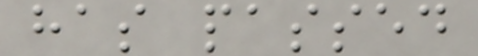has passed
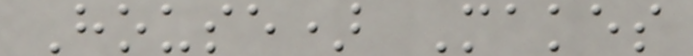House) Makes
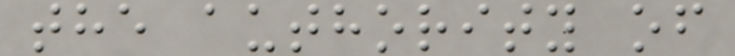the authority of
